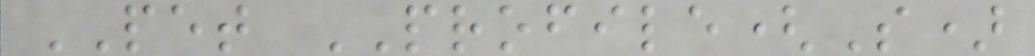PET PROFILE(S)
